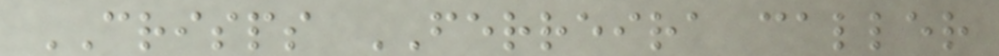CRISPS FERREIRA caller
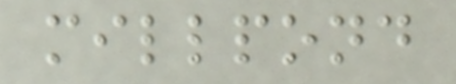millpond
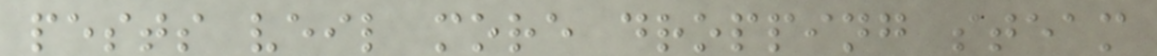pests veil more dropping steam
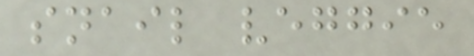snail veggie
